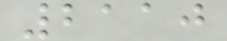2110
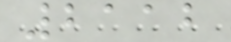2112
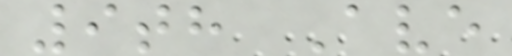9th Ave
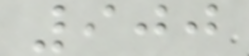900
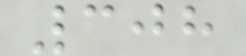308
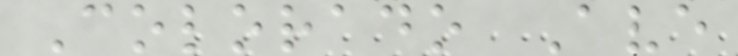Colorado Ave
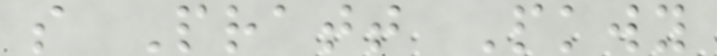s Pratt Pkwy
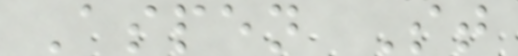Aspen St
